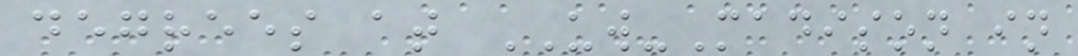degrees at UW-Madison in
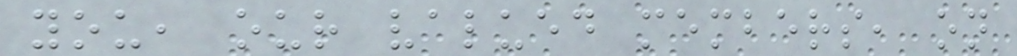you, our valued members, on
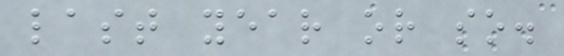last year or so.
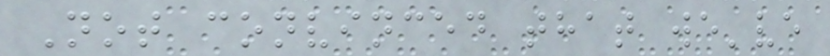Not convinced that we've
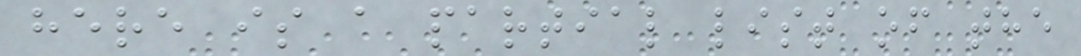here is a partial list of the
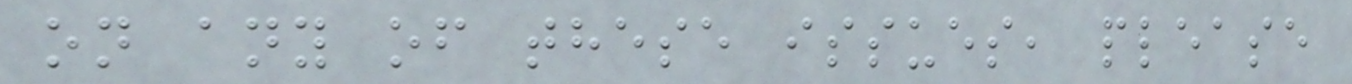on any of these issues, please
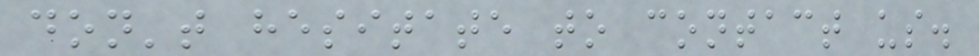don't hesitate to contact us.
